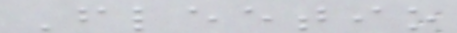Fleetio
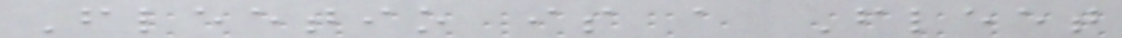Fleetio is a Fleet
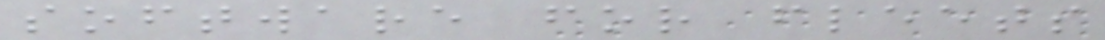software for fleets
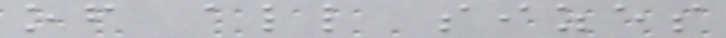of all sizes
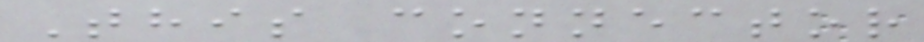This connector
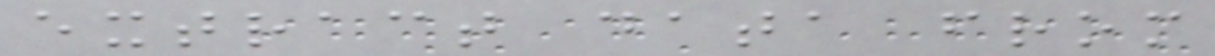extract data from
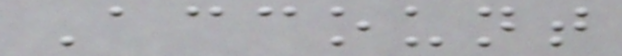Account
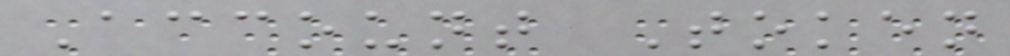Account Token
